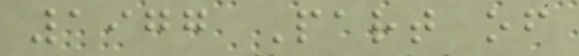1977 Part of
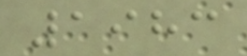1983
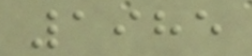1985
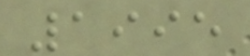1995
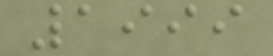1999
